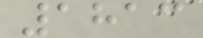1813
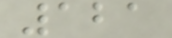121
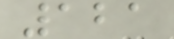121
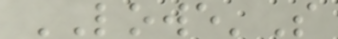LOWE'S
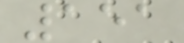151
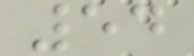54
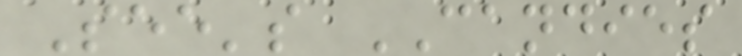See's CANDIES
